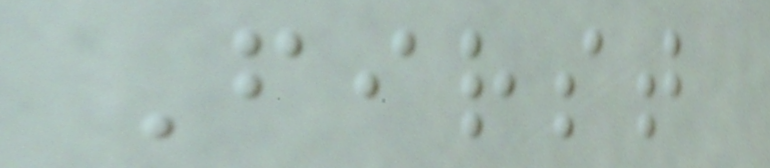First
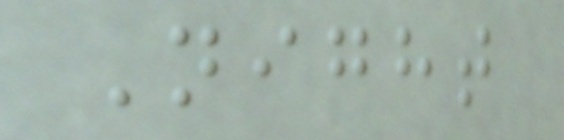Night
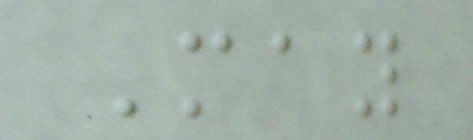May
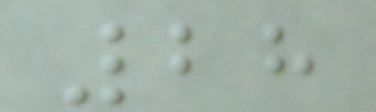28
